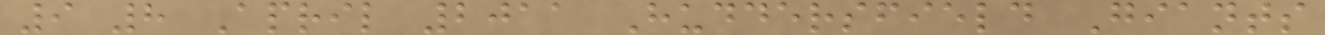9 8 April 2011 Huddersfield Giants
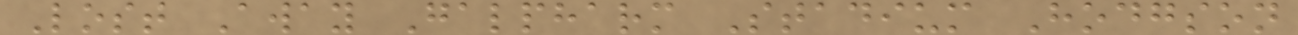Lost Away Galpharm Stadium Hodgson
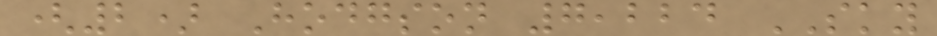(2) Hodgson 7,224 SKY
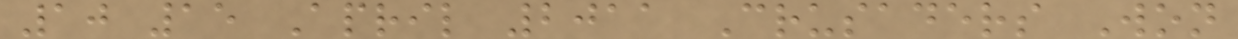10 15 April 2011 Crusaders Won
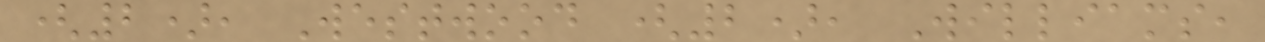(2), Westwood (2), Williams,
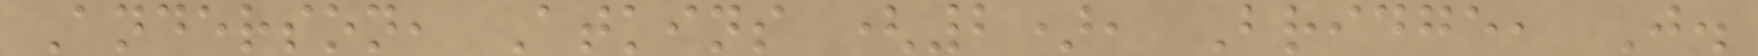Anderson, Atkins (2), Bridge, J.
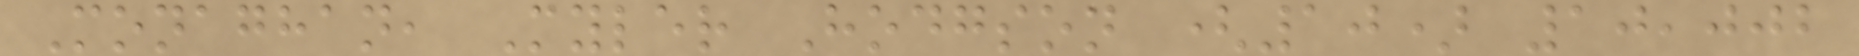Monaghan, Myler Hodgson (10) 10,002
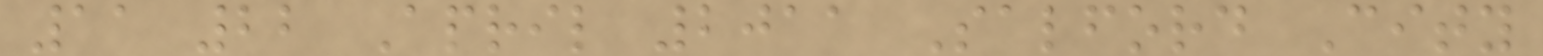11 22 April 2011 Salford City
